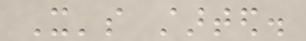It's started.
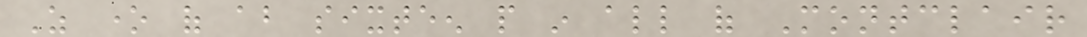As one of about sixteen people in all of Montclair
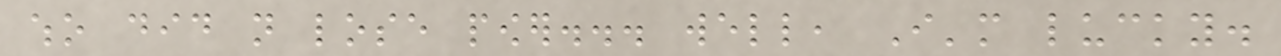who did not lose power... well, I'm lucky.
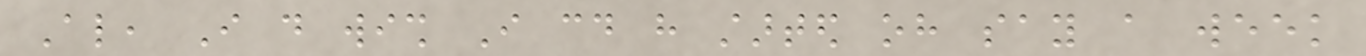Also, I do wish I could have started oh say a week
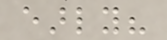early?
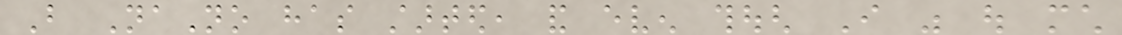But NaNo has started, and even though I was out much
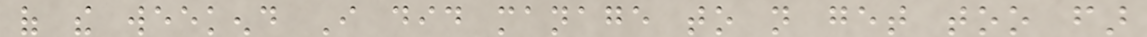of the weekend I did manage to not get too far
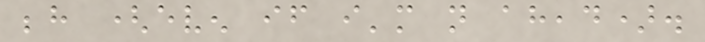behind (even if i'm not ahead).
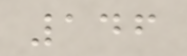146
